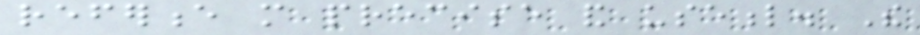reference more precise and useful. The
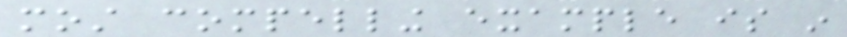most compelling example is in
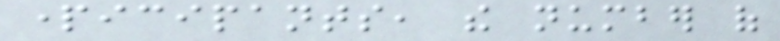participants, the number of
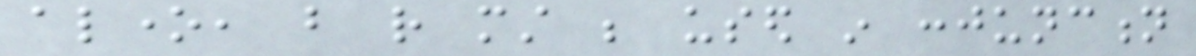alone, but rather must be used in conjunction
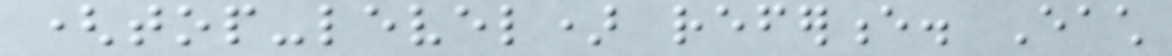(top-level) reference. Each
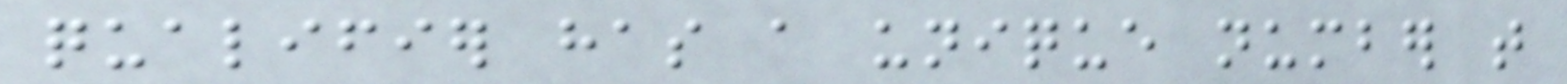qualifier has a unique number that
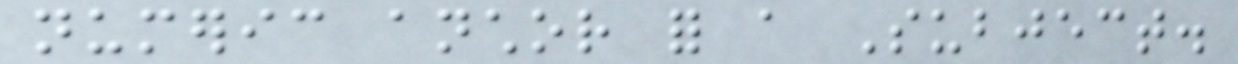numeric anchor for a Subject.
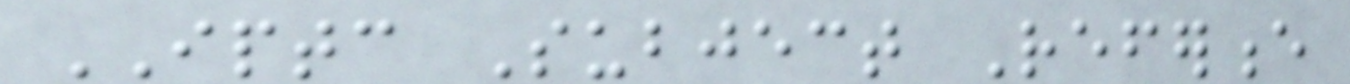IPTC Subject Reference
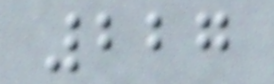227
